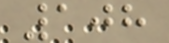108
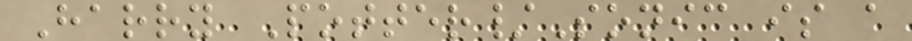Harry Potter/Sonic is a
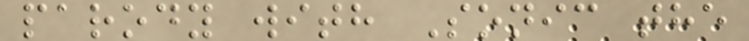parody with Sonic the
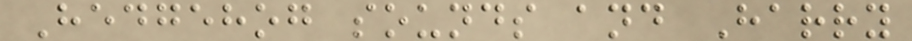Hedgehog sounds and Harry
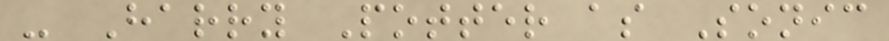- Harry Potter as Sonic
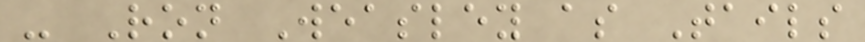- Ron Weasley as Tails
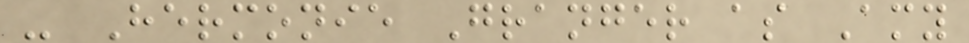- Hermonie Granger as Amy
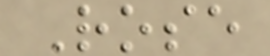Rose
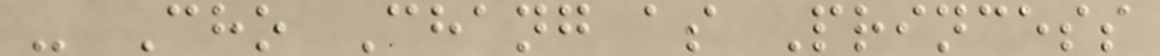- Cho Chang as Princess
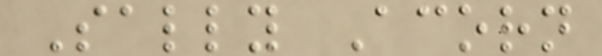Sally Acorn
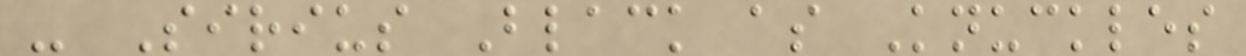- Sirius Black as Knuckles
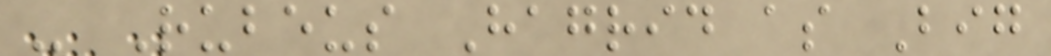- Rubeus Hagrid as Big
